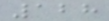128
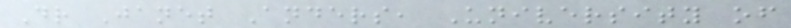Dr Janet Anders, University of
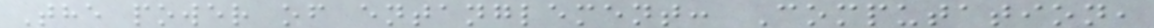The power of entanglement: Computation,
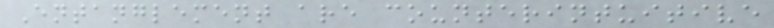Entanglement are counterintuitive
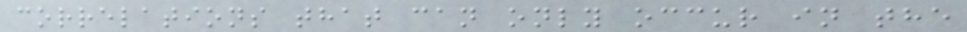correlations that can only occur in the
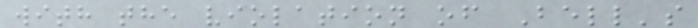with the violation of Bell's
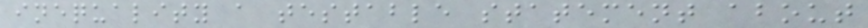inequality a testable statement about
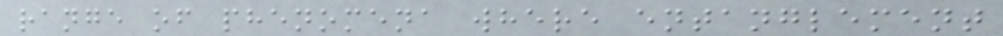range of phenomena where entanglement
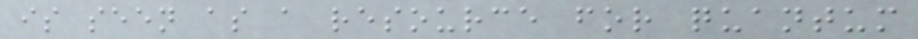is seen as a resource for quantum
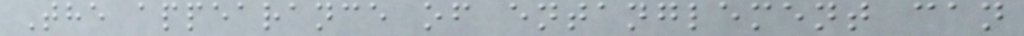The appearance of entanglement can
